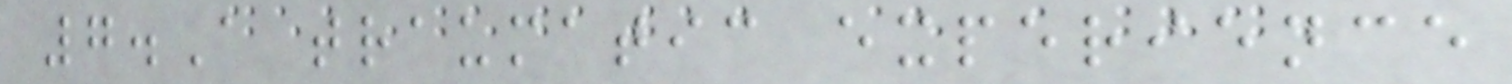7.A traumatic experience
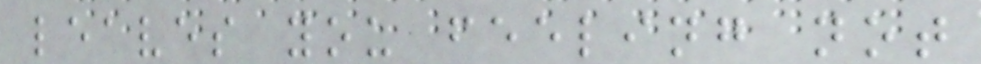leaves you feeling not
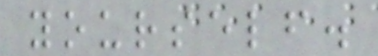yourself.
